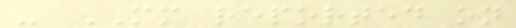- MM reported on
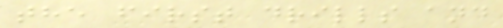the first drills and
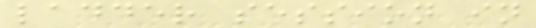ladder session in
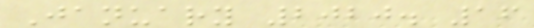January 2020. 16
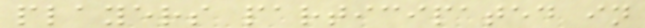players participated in
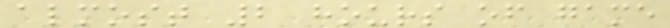almost 2 hours of game
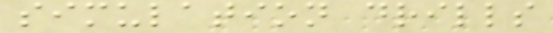simulation drills
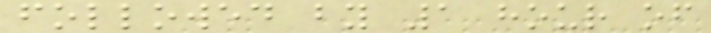followed by 1 hour of
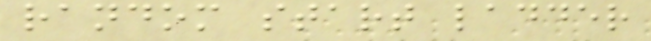random start ladder
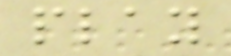play
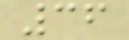36
